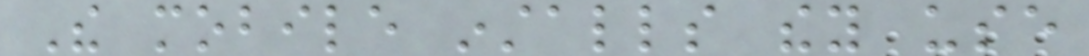The mobile installs they use
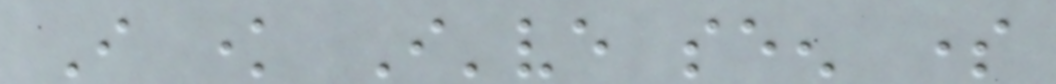I know I've seen some
